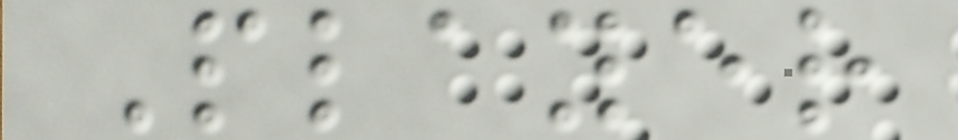Player
